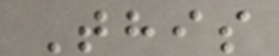This
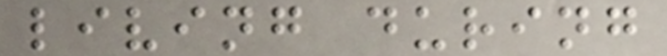living during
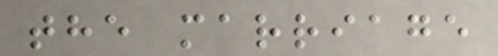the marriage
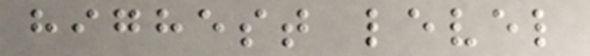highest level
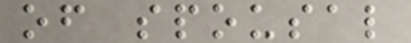of spousal
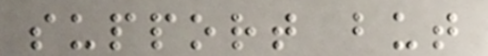support but
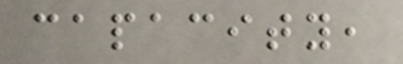capacity,
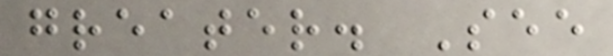greater. See
